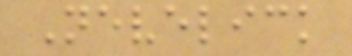Nevelick
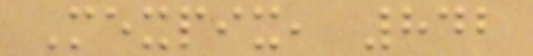Mexpix, 842
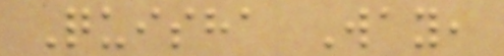Quisha Way,
